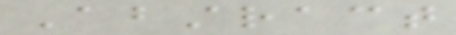Abstract
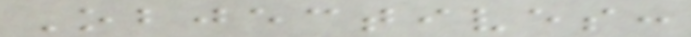Objectives:
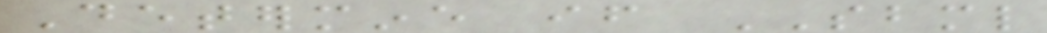Determine if SBML
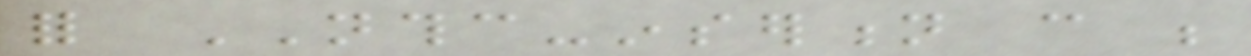for NTHC-insertion can be
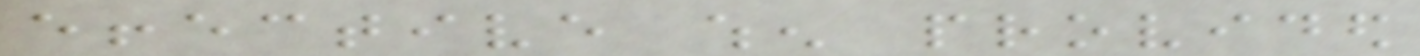effective when provided
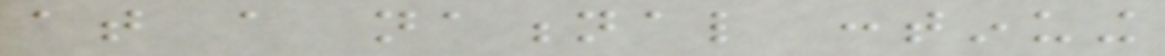at a national continuing
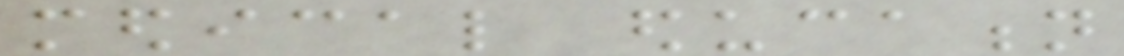medical education
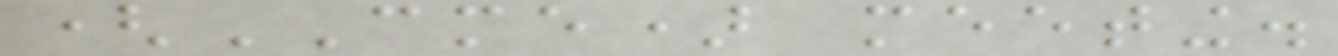(CME) meeting.
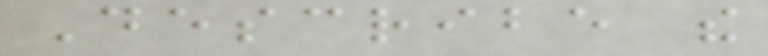Describe the
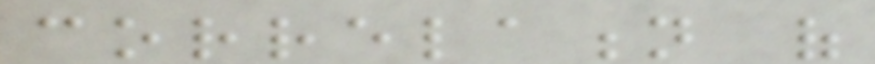correlation of
